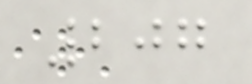207
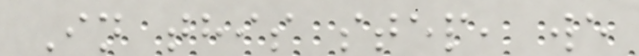In this step, we
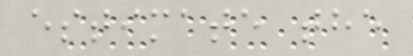estimate the
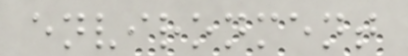environment
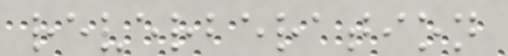reverberation
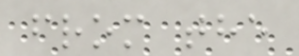from the
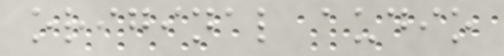original audio
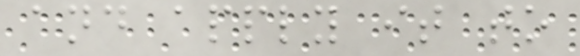and apply it to
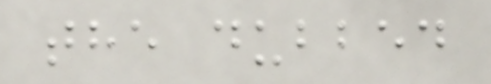the dubbed
